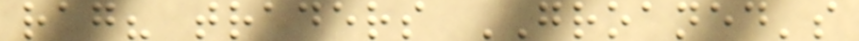rag? traders GROANED's
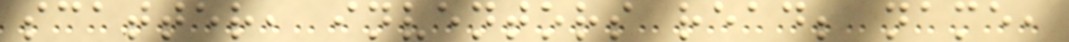scatter, inventors read; name,
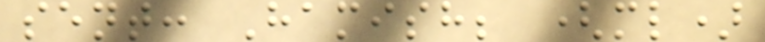sent: Hamish; (ml)
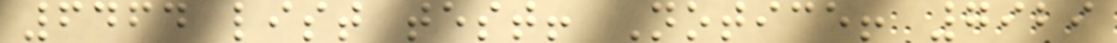6464 list test! Notice! 7929
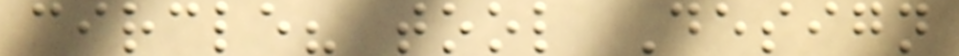circle? tool Design
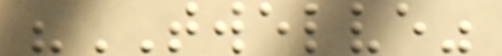"TWELVE"
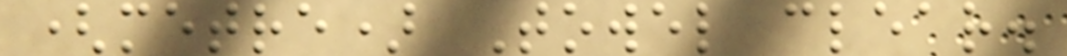(metre) Towel clear.
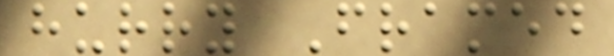hurry Framed
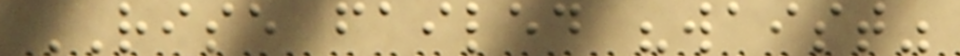RISE failed "waist"
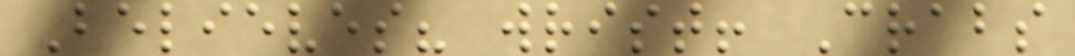Believes? wrist! Crabs
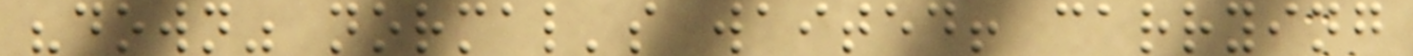"down" normal's waited! carrying
